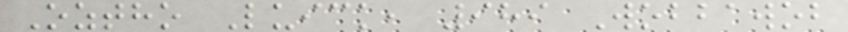Oztho Luick, 989 Wobbawob
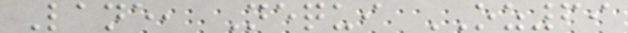Lane, Nequi OZ69
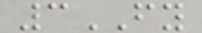3FY
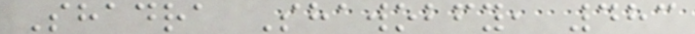Shadra Shawobfy, 483
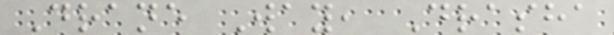Drane Way, Drasha
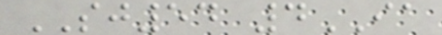SJ54 4IA
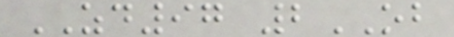ZD97 2OB
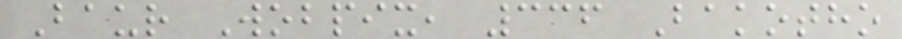Baur Wobpix, 336 Bakotho
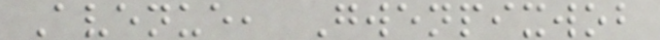Avenue, Gwenpixwob
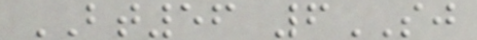BT56 6SJ
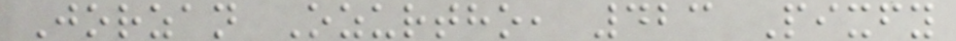Jorzan Ozurtho, 423 Pixfy
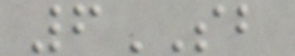6SB
